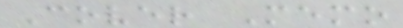Cover Memo
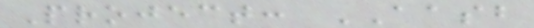Project: AASB
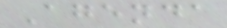Agenda
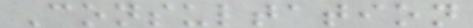Consultation
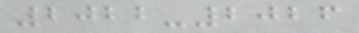2022-2026
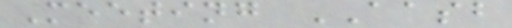Meeting AASB
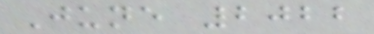June 2022
